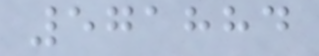571884
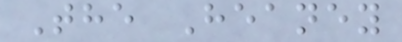The Heaney
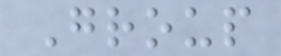Group
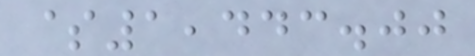$1,443.00
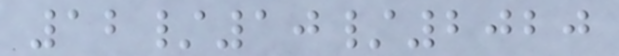12/10/2020
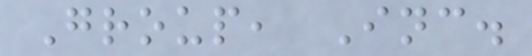Group, Inc.
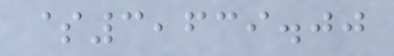$3,639.00
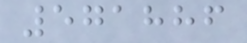571886
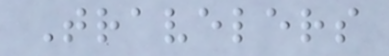Travelers
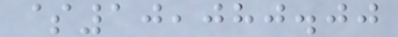$10,080.00
